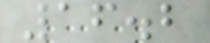16.2
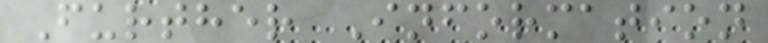Further Information
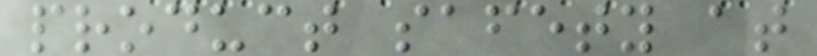product safety at
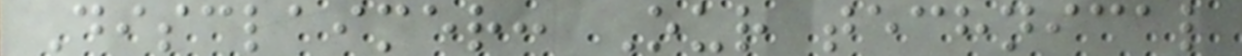Disclaimer: Our technical
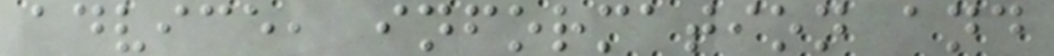advice, information and
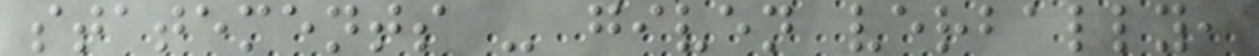statements - given verbally,
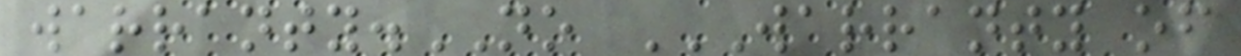warranty.NO WARRANTY OF
